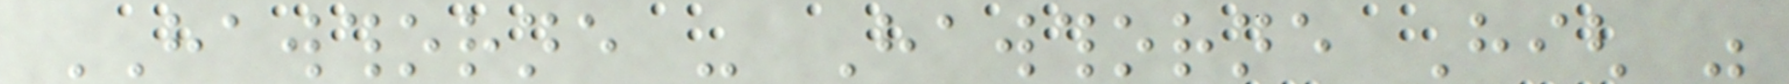HAWTHORNE - Hawthorne High was
